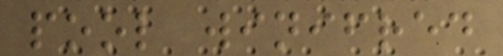pool winifred
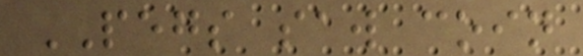PEGS saw coin
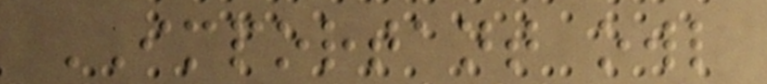IMPORTANT owl
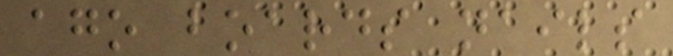ago boards nails
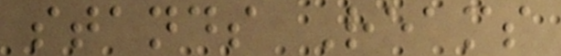stands Reams
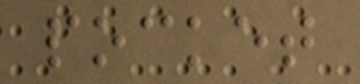pocket
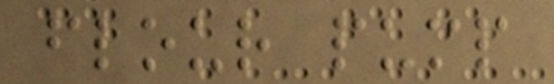flour pump
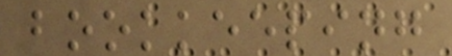bookkeeping
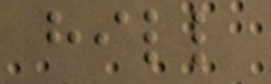hill
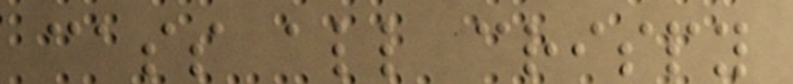cass all crispy
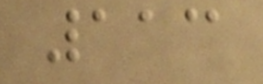113
